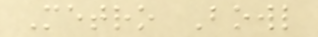Metro Bowl
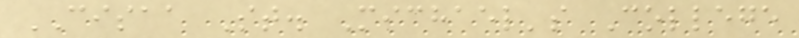CISAA St. Michael's College
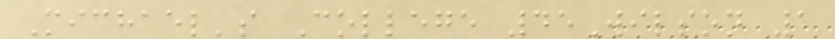Michael's College 45Wilson 1
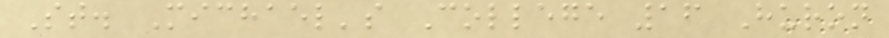St. Michael's College 16 Huron
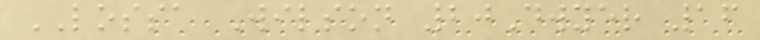LOSSA Wilson 20Dwyer 16
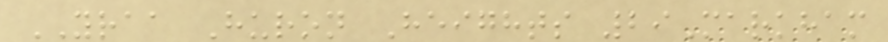YRAA Huron Heights 29Markham
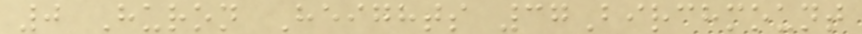0 Huron Heights 37Birchmount
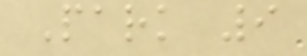Park 9
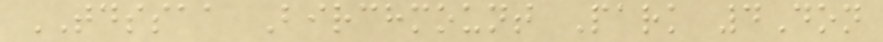TDSSAA Birchmount Park 4Don
